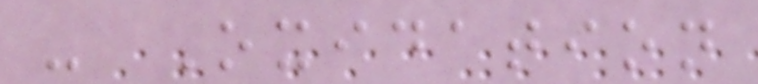- Oxidation
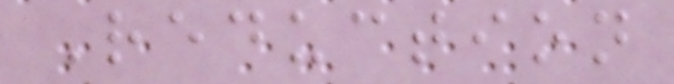Reduction
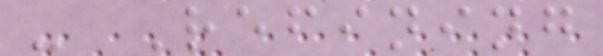- Refining
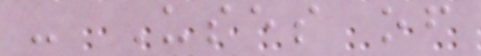- Uses of
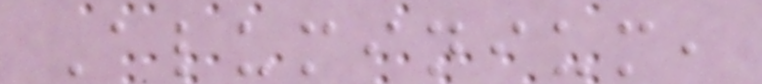Aluminium,
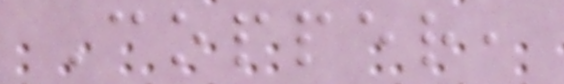Copper,
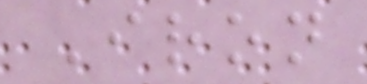Iron
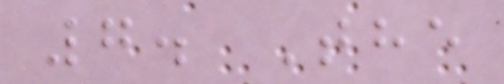7. The
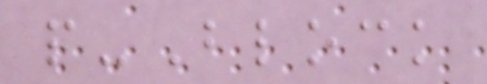p-Block
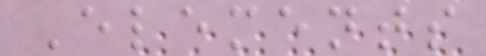Elements
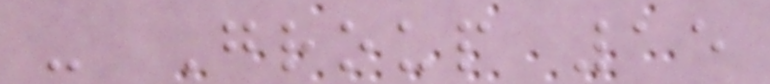- Group 15
